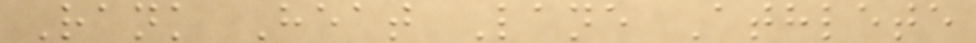Rank Heat Lane Athlete
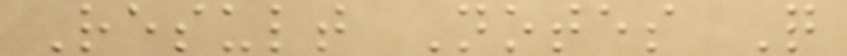Result Notes Q
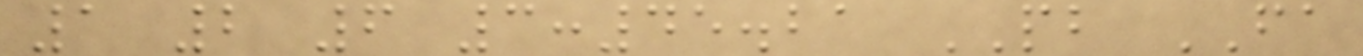1 2 6 3:45.21 PB FA
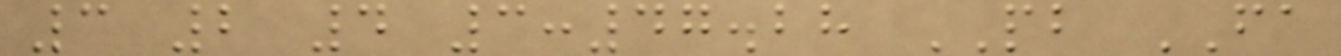3 2 4 3:47.28 PB FA
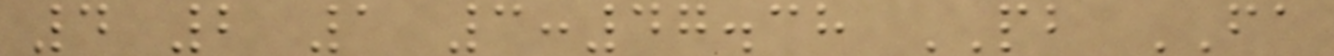4 2 1 3:47.38 PB FA
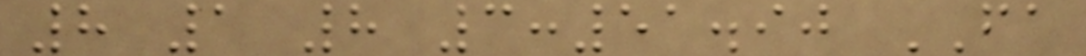8 1 8 3:51.90 FA
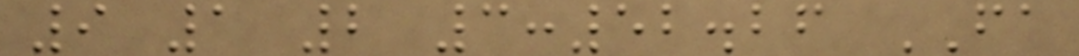9 1 2 3:52.26 FA
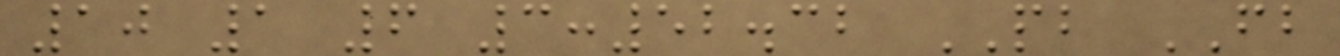10 1 6 3:52.32 PB FB
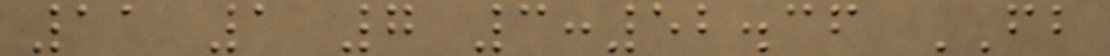11 1 7 3:52.36 FB
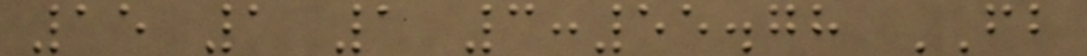15 1 1 3:55.78 FB
